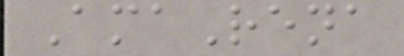AmaRena
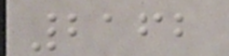2162
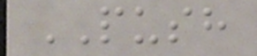PUSH
